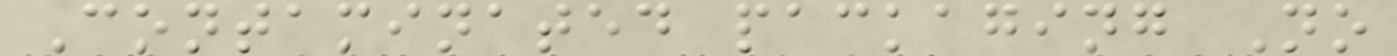Contaminated packaging No
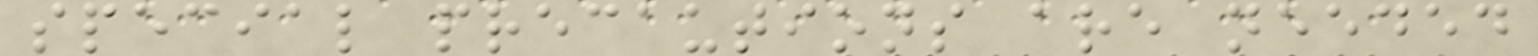special precautions are needed
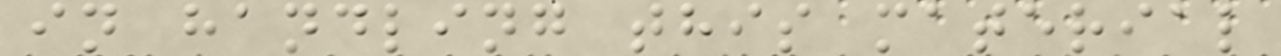in handling this material
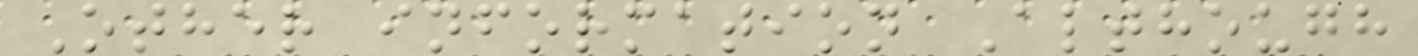Other information Although
